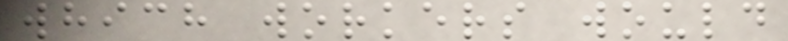which workers would
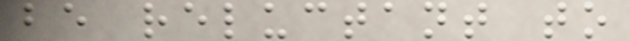be reluctant to
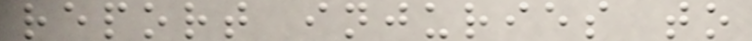report injuries to
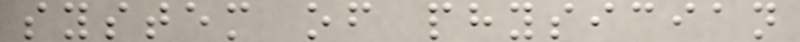system of physician
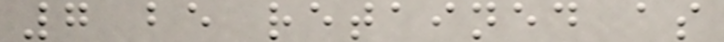7 be retained as
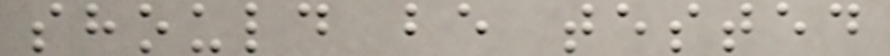should be tested
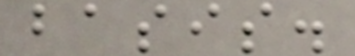basis.
